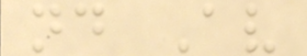nd Av
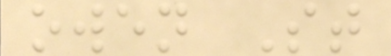owen St
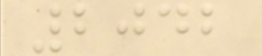2042
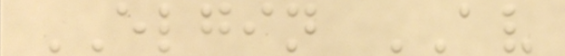ELGIN AV
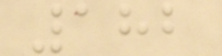182
